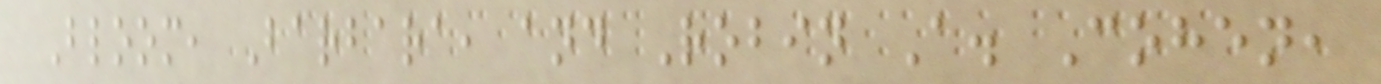Bloom, Barbara, and Robin A. Cohen,
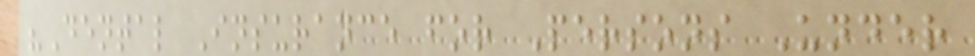"Dental Insurance for Persons Under
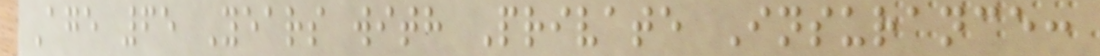Age 65 Years with Private Insurance:
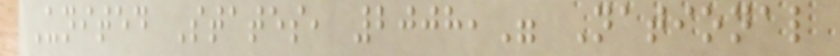United States, 2008," National
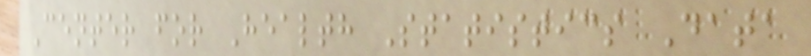Center for Health Statistics Data
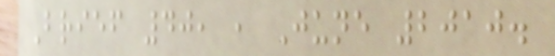Brief 40, , June 2010.
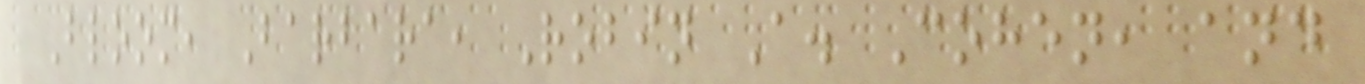Bloom, Barbara, Robin A. Cohen, and
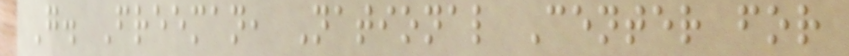G. Freeman, National Center for
